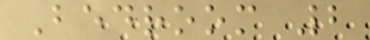Bedroom 2
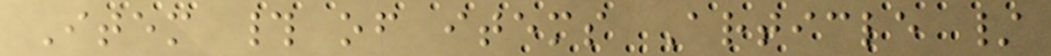Item # of items Article /
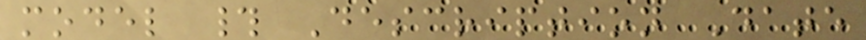model # Description Date
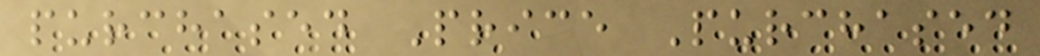purchased Price Purchased
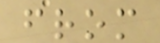from
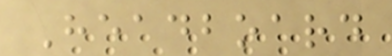Headboard
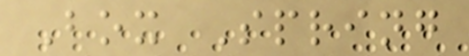Box Spring
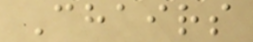Chairs
